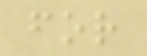for
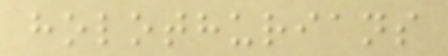holothurians
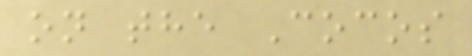on the Cocos
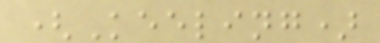(Keeling)
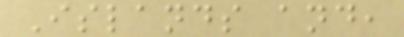Islands and,
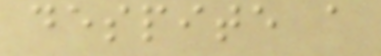despite a
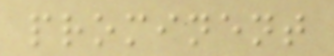prominent
